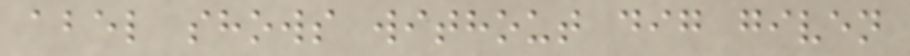abel shows without dig given
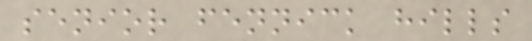senior fennick hills
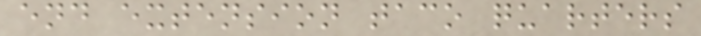end extension taco quarters
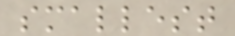smallest
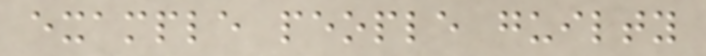example people guilty
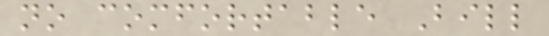no comfortable Bill
